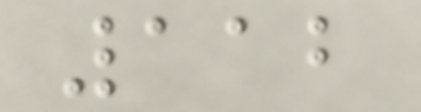112
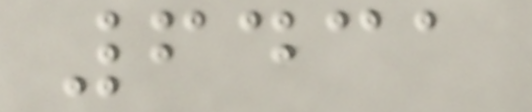6431
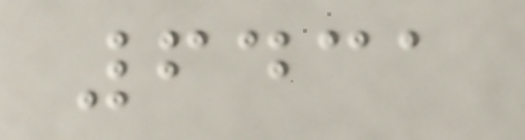6431
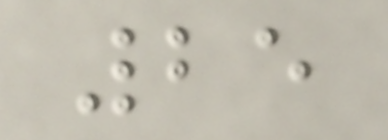25
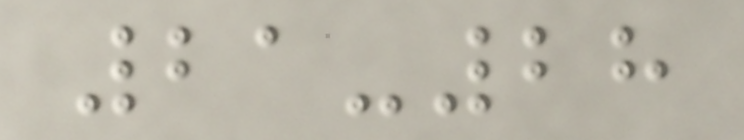21-28
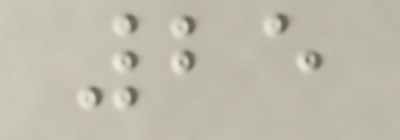25
